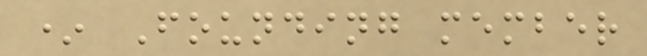* Founding member
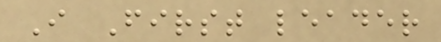I First leader
